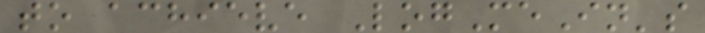to achieve LogMeIn's
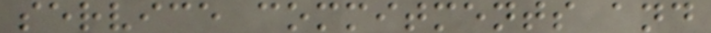service commitments and
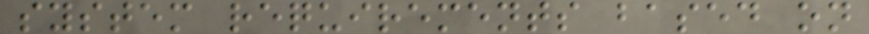system requirements based on
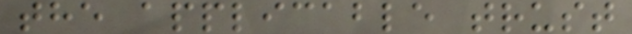the applicable trust
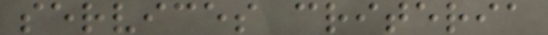services criteria
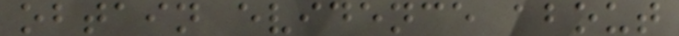obtain evidence about
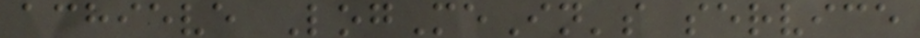achieve LogMeIn's service
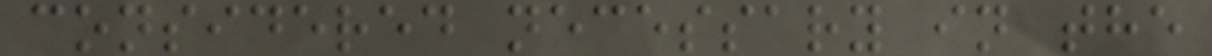considered necessary in the
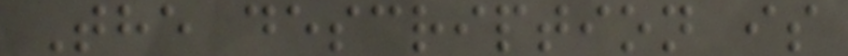The description is
